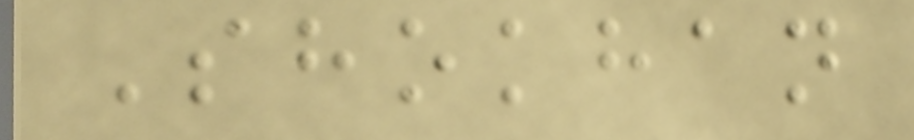Shokhan
